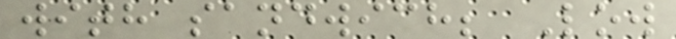with sandwich; Low
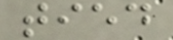tied
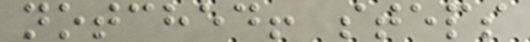notched! steps
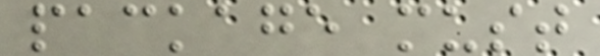package must
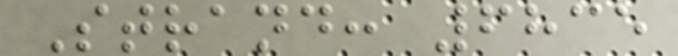Strand: 6835
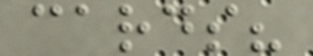cards?
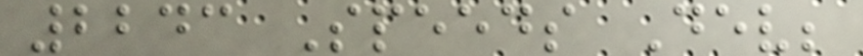2243 Speeds Dev;
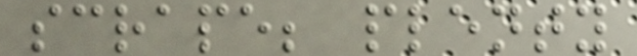scrape; plenty
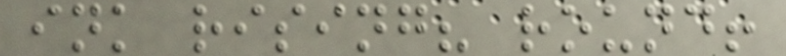ink rising? round!
